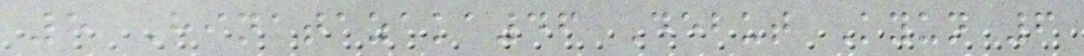5 Hinatazaka46 Debut Kyun 6
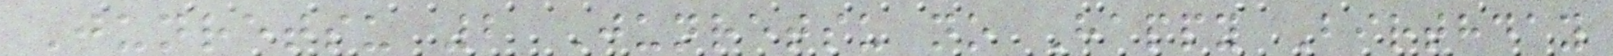Junretsu 2 Junretsu no Happy Birthday
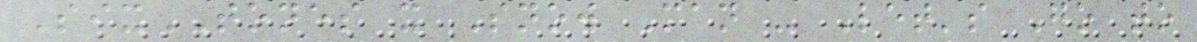SixTONES x Snow Man - Let's Go to
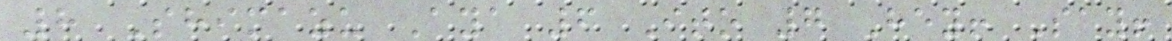8 Shimazu Aya 6 Ito 7 Hey! Say!
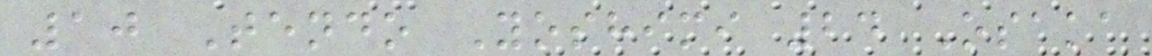10 Tendo Yoshimi 24 Osaka
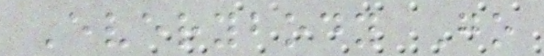Everybody Go
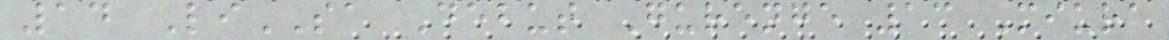14 LiSA Debut Gurenge 13 Miura
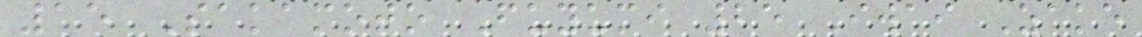15 Sakamoto Fuyumi 25 Iwai Zake
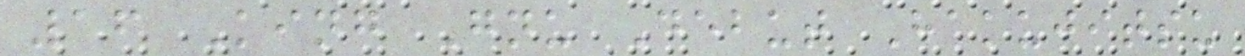16 King Gnu Debut Hakujitsu
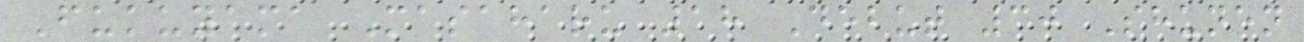Fukuyama Masaharu 18 Debut 30 Shunen
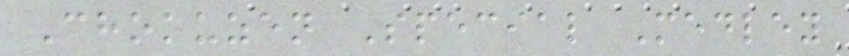Chokuzen Special Medley
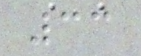33
